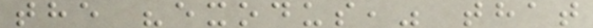the "exodus," that
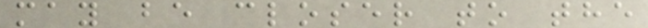may be closer to the
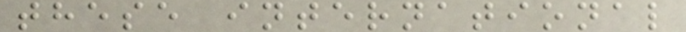these international
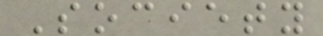Society
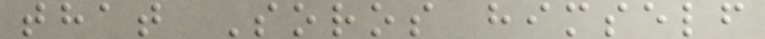that Soros himself
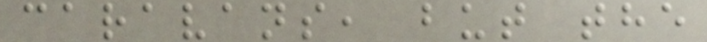caravans, but the
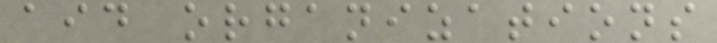aid organizations
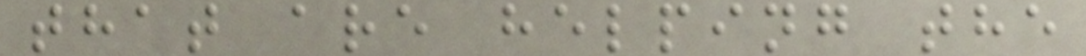that are helping the
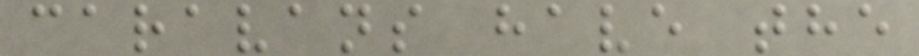caravans have the
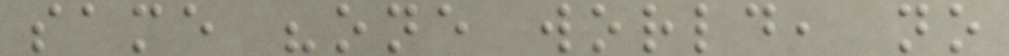same "one world, no
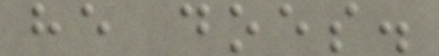he does.
